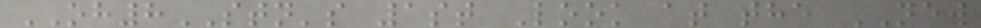OH8STN's 1st Look at the NEW
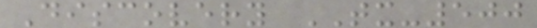Discovery TX-500
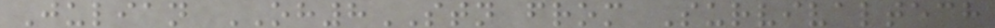Julian OH8STN from Survivaltech
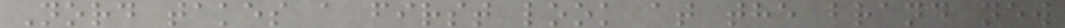Nord takes a first look at the brand new
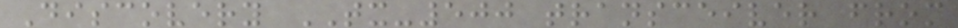Discovery TX-500 transceiver from
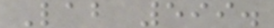Lab 599.
